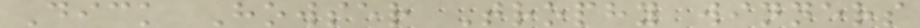Dick Howser Trophy winners
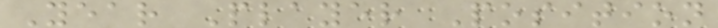Year Player Position
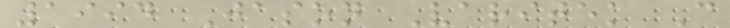1994 Jason Varitek C
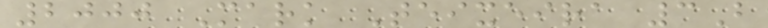2000 Mark Teixeira 3B
